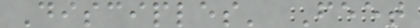Disciples' Feet
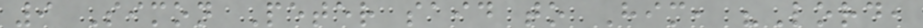9 Simon Peter said to Him, "Lord,
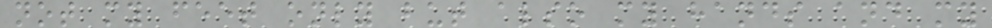not my feet only but also my hands and my
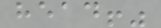head!"
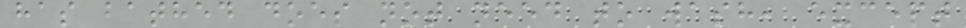has bathed does not need to wash, except
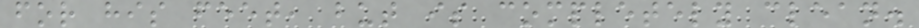for his feet, but is completely clean.
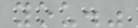you."
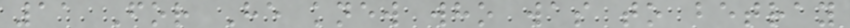11 For He knew who was to betray
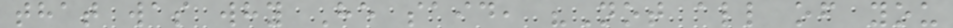that was why He said, "Not all of you
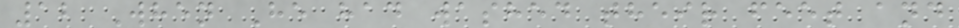12 When He had washed their feet and
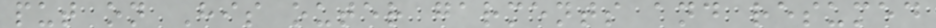put on His outer garments and resumed
